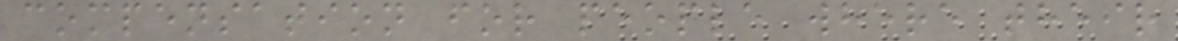compensation for people where their
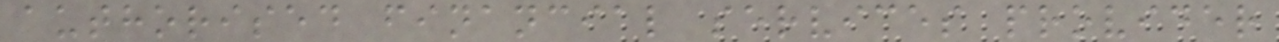authorised financial services provider
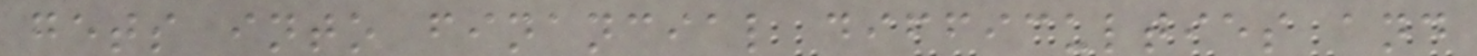gets into financial difficulties and
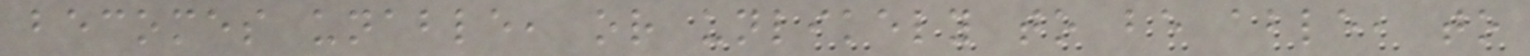becomes unable, or unlikely to be able, to
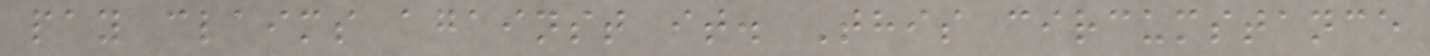pay claims against it. This circumstance
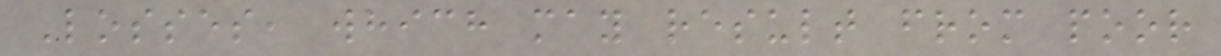Losses, which may result from poor
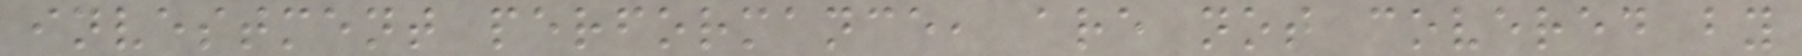investment performance, are not covered by
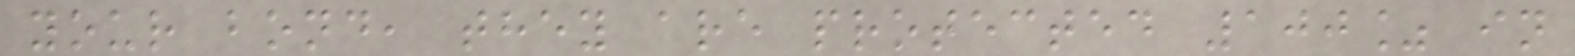your bond, they are protected 100% in
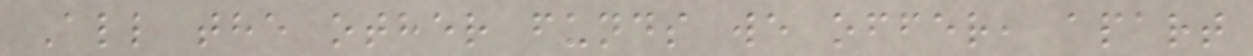All the other funds we offer, apart
